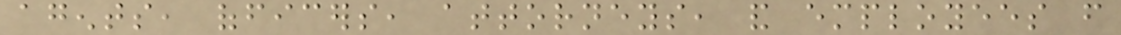agents, officers, attorneys, and employees from
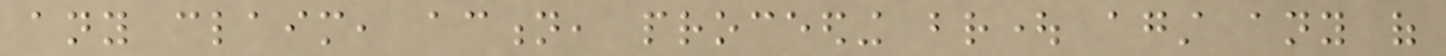any claim, action, proceeding brought against any of
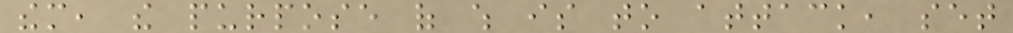them, the purpose of which is to attack, set
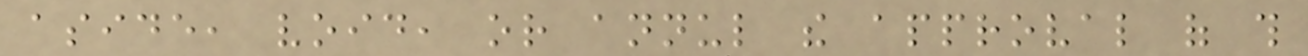aside, void, or annul the approval of this
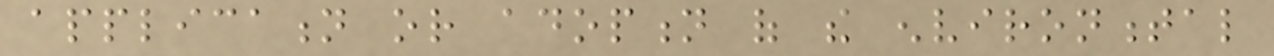application or adoption of the environmental
